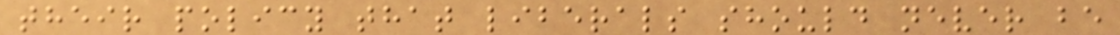their policy that liberals should never be
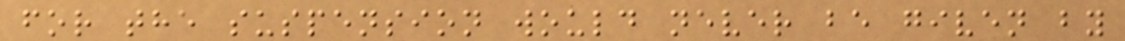for the suspension would never be given by
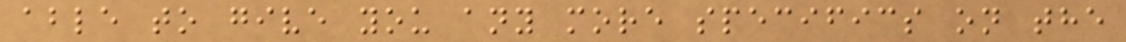able to give you any more specifics on the
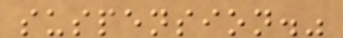suspension."
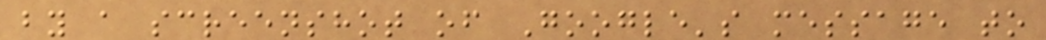by a screenshot of Google's message to
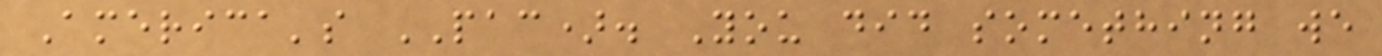America's PAC). You did something we
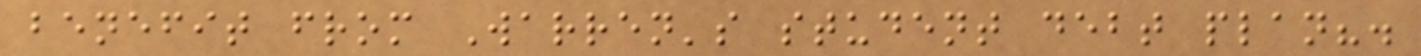benefit from Warren's student debt plan?.
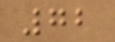72
